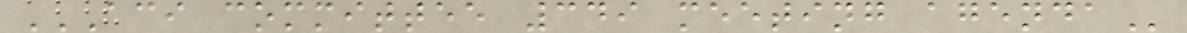ACI COMMITTEE 349 MEETING AGENDA
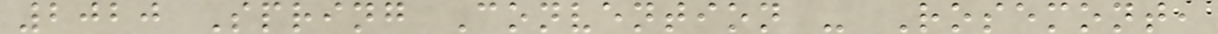2020 Spring Convention - Rosemont,
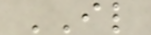IL
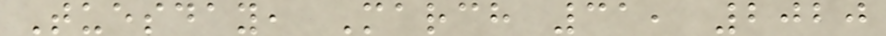Tuesday, March 31, 2020
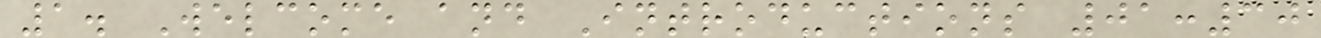1. Welcome and Introductions 01:30
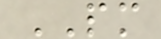PM
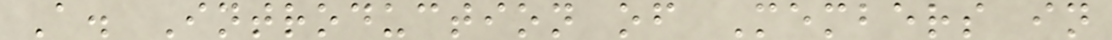A. Introduction of Members in
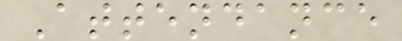Attendance
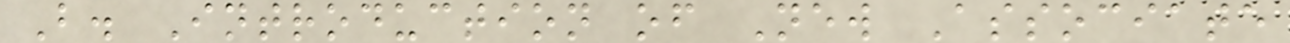B. Introduction of New Associate
